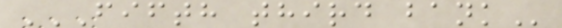FIFTH THIRD BANK
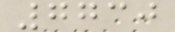7730
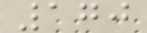170
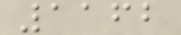1162
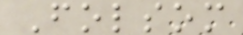Folsom
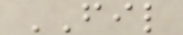FIL
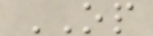OP
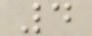4
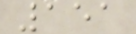151
